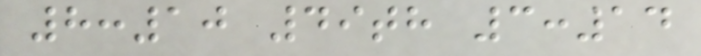8:10 49th 3:14
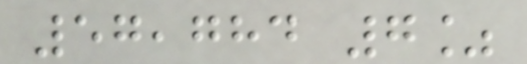57,784 7%
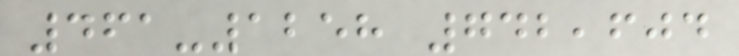461-1258 742,604
